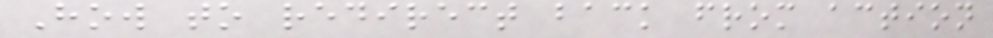How to redirect back from action
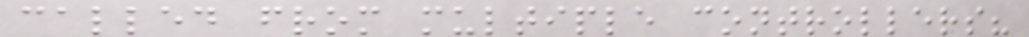called from multiple controllers?
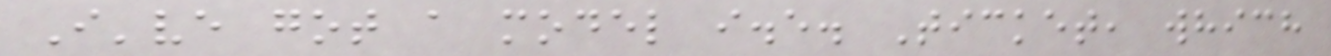I've got a model i.e. Ticket, which
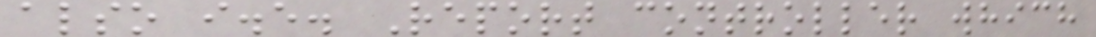also i.e. Report controller which
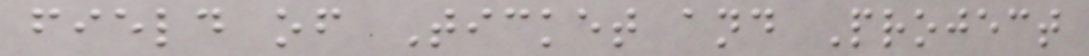field of Ticket and Project
